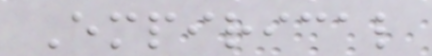Empirical
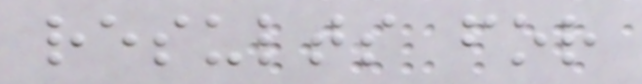results for
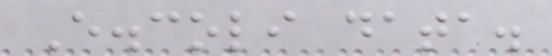E.coli data.
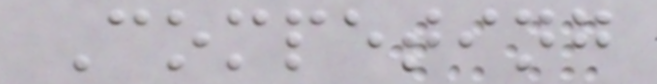Competing
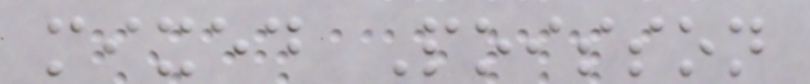mixed Poisson
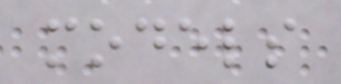models
